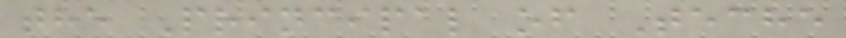the Principal of Teche
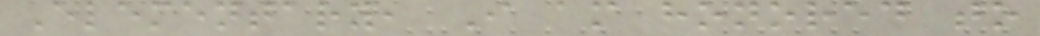Elementary, I am honored to
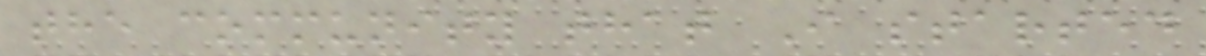the community that I started
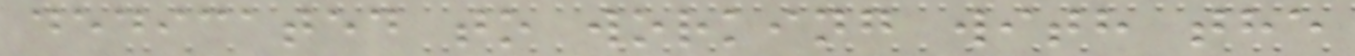dedicated to working with the
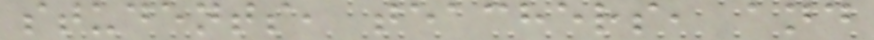students, teachers, and
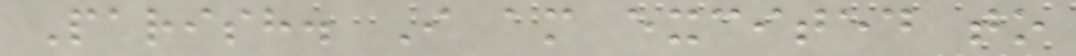Parish. I am excited to
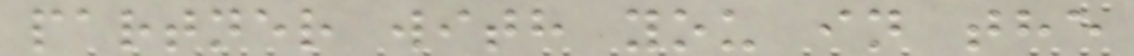partner with you in the
